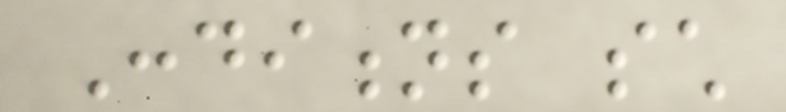Conditions such
